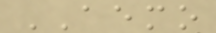AEMO
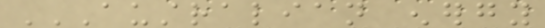AUSTRALIAN ENERGY
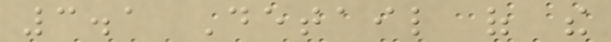3.1 Detail of the
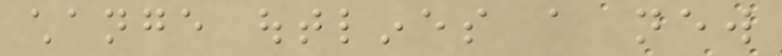change outlines a new
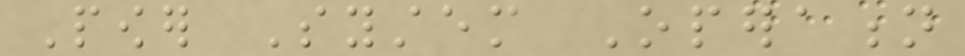Power System Operation
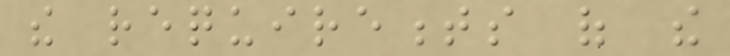the requirements of the
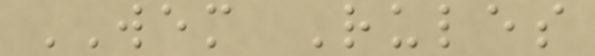WEM Rules
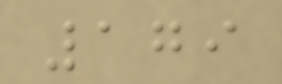179
